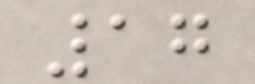17
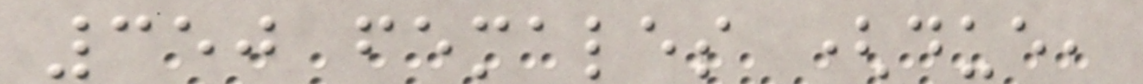350 females (due,
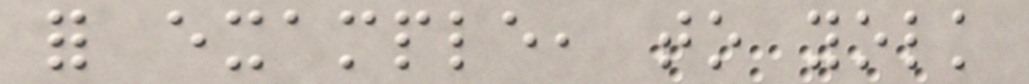for example, to yolk
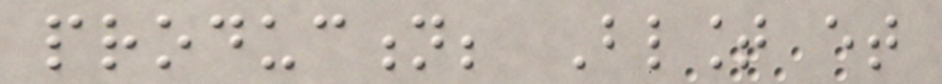production; Blount et
